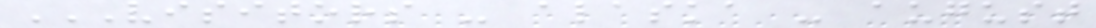VISITORS - ALASKA - AUGUST
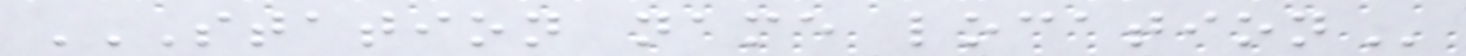STATION NAME LOCATION
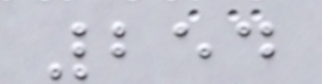254
